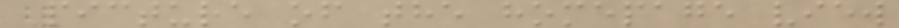Picture of the homepage view
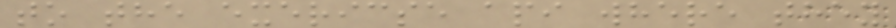to the exericse api where they
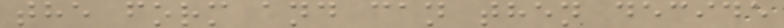the form and can then decide
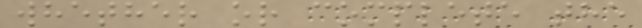whether or complete the
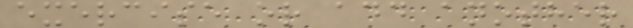exercise or add another
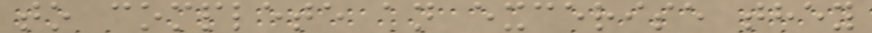to complete an excerise they
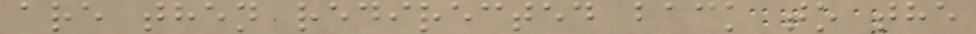are then redirected back to the
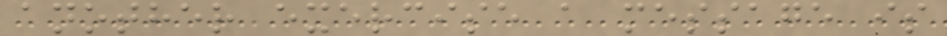another exercise a message is
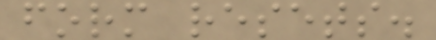form resets.
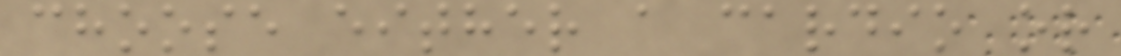choose either a cardio or
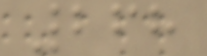268
